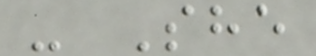- She
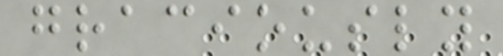graciously
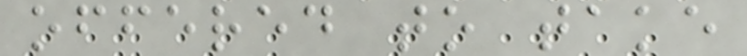offered to take
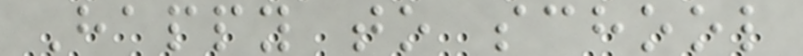Happy to school
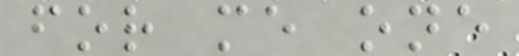for me one
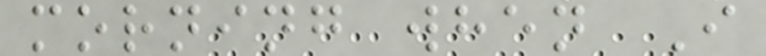morning when I
